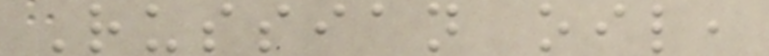Russian oil,
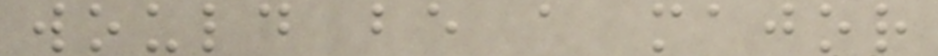would be a major
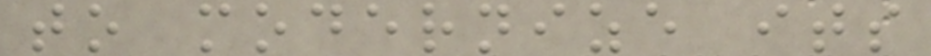to modernize its
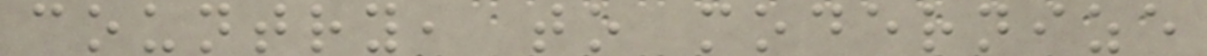country, to modernize
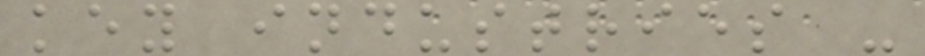key industries -
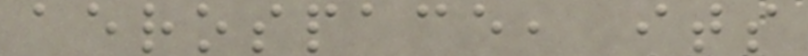aerospace, its
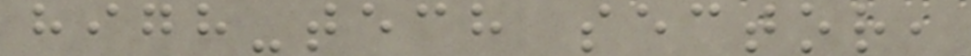high-tech sector,
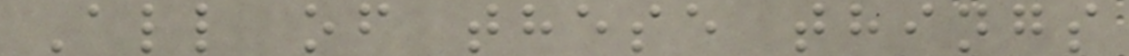All of these things
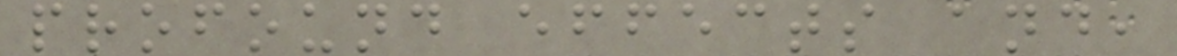profound effects and,
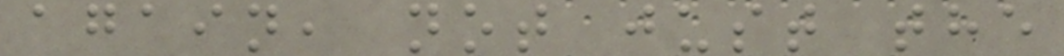again, not just the
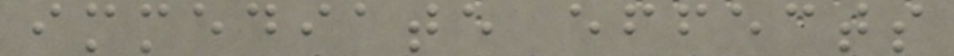immediate effects
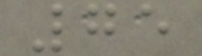75
